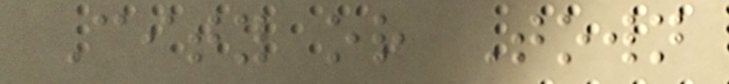City or Town
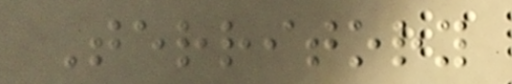Territory
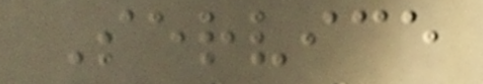Service
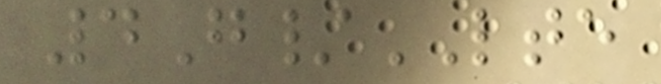4G/LTE
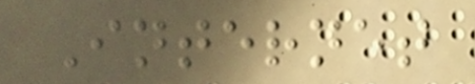Internet
